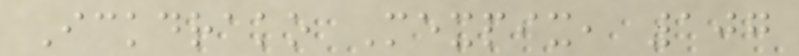Ickdrako Mexpix, 107
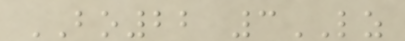BO22 3LZ
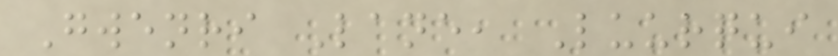Gwenri Lane, Luurqui
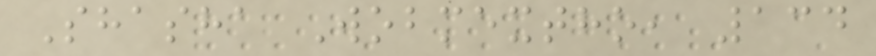Shasha Wobmextho, 134
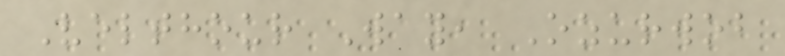Velthour Way, Ozurwob
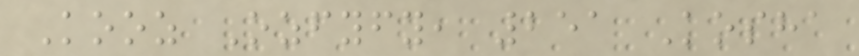Kooz Ozfyfy, 251 Kosha
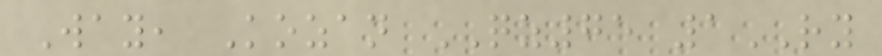Way, Kozan QZ75 1RY
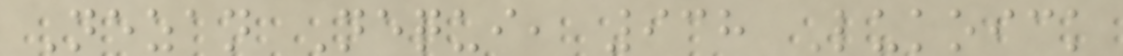Nezan Nequi, 938 Lukoick
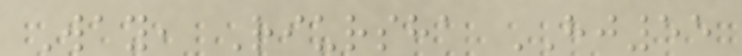Way, Riursha HJ55
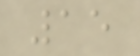15
